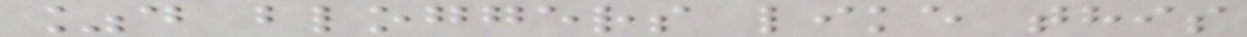%d bloggers like this
